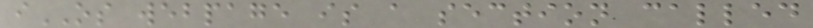iOS webpage is a section called
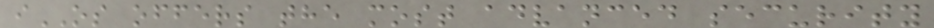iOS offers the most advanced security
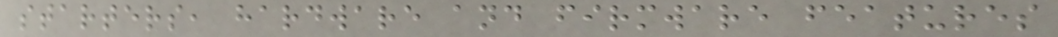starters, hardware and firmware features
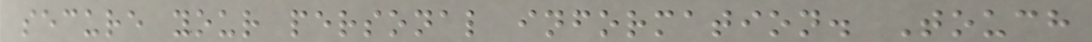secure your personal information. Touch
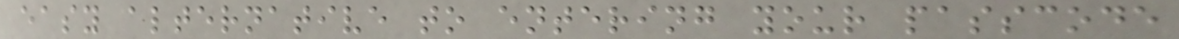easy alternative to entering your passcode
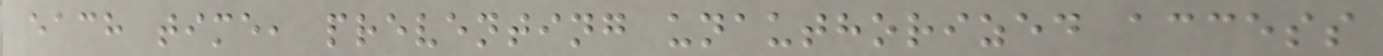each time, preventing unauthorized access
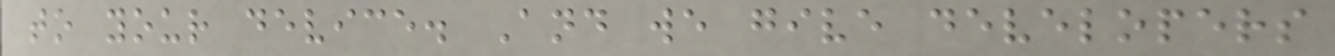to your device. And we give developers
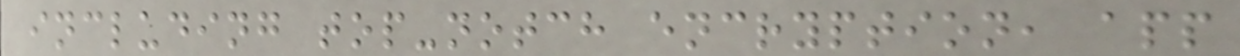including top-notch encryption, app
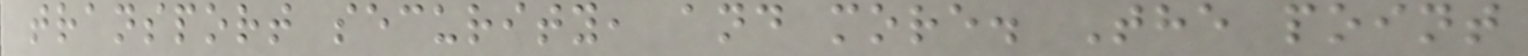transport security, and more. The point
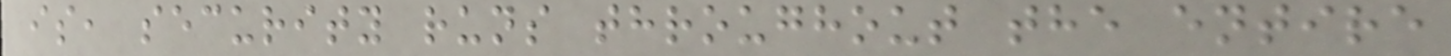is, security runs throughout the entire
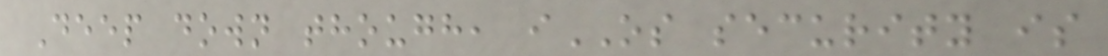Deep down though, iOS security is
